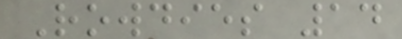Rowdies 14
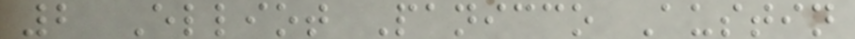2 Elliot Panicco Austin
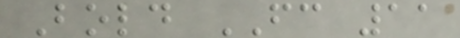Bold FC 11
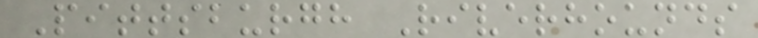Pittsburgh Riverhounds
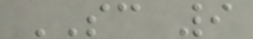SC 9
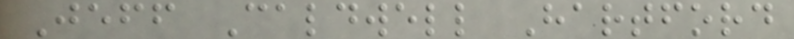Jeff Caldwell Hartford
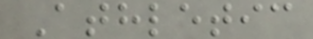Athletic
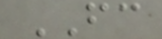FC
